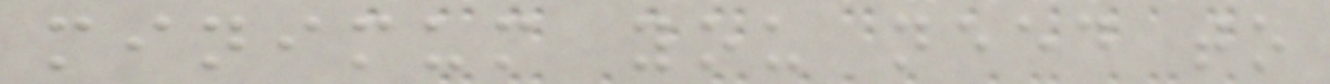minimum you need to
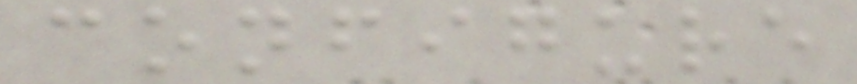configure
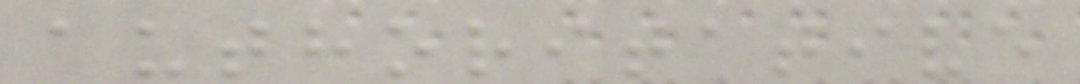authoritative
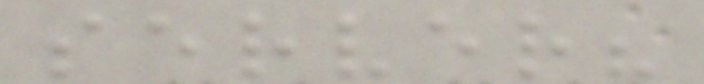server?
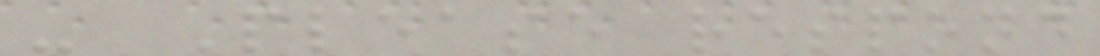- Please respond
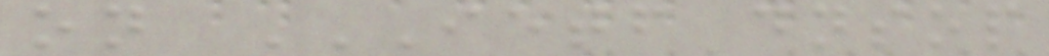on IETF DNSOP
